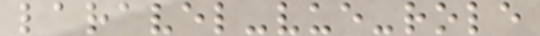laravel-vue-role
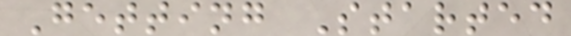Getting Started
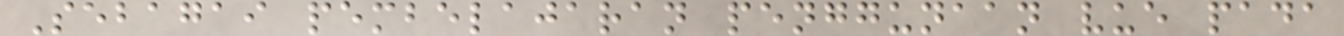Sebagai pembelajaran penggunaan vue pada
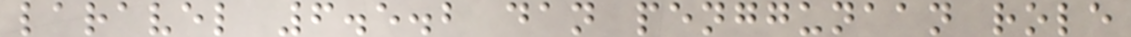laravel 6.5.2 dan penggunaan role
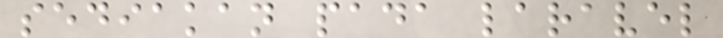sediakan pada laravel
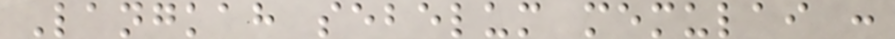Langkah sebelum memulai :
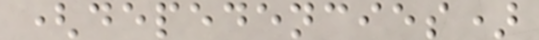(depedencies)
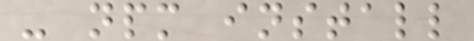- npm install
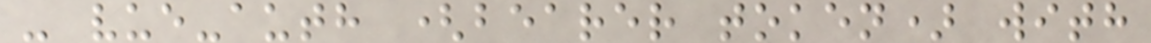- vue-auth (bearer token) with
